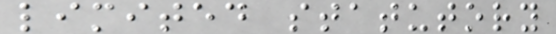limited statutory
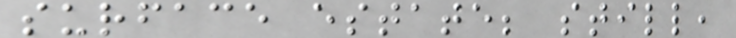surface estate; still,
